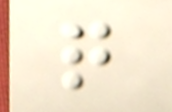quite
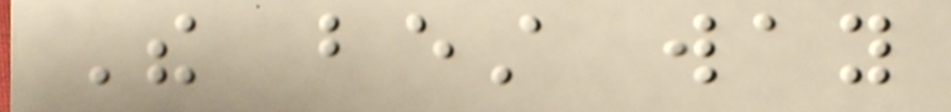The best way
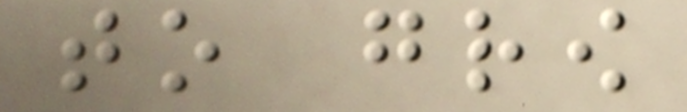to grow
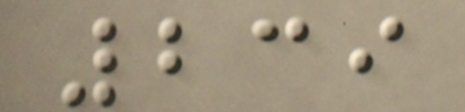239
